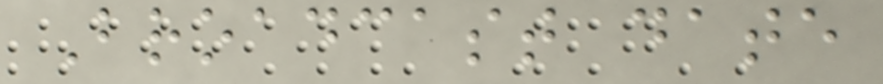Broadcast date
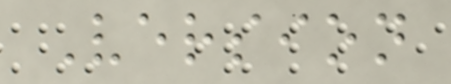Version
